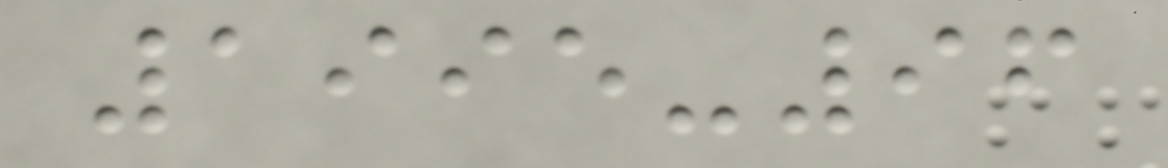1995-96
